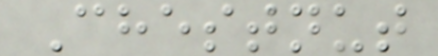Chestnut
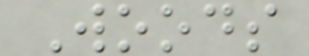Woods
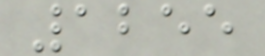1255
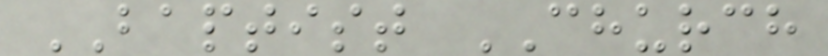BAPTIST CHURCH
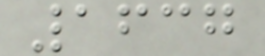1637
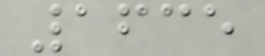1635
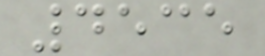4535
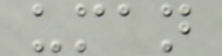uman
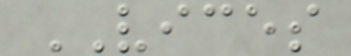VICES
